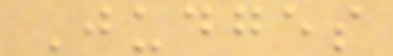Judges
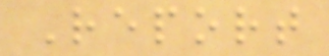Report
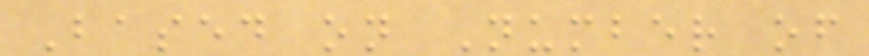Based on Number of
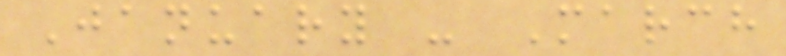January - March
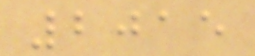2015
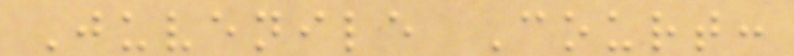Juvenile Court:
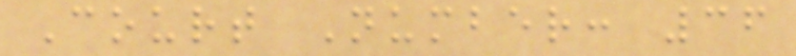Court Number: 36
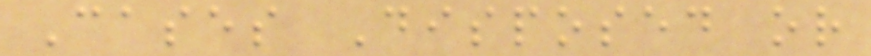Cases Disposed or
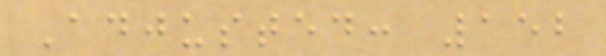Adjusted: 152
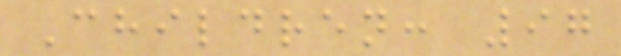Children: 97
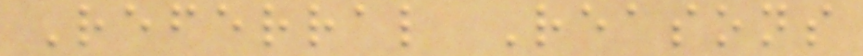Referral Reasons
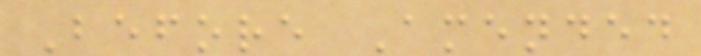Before Amended
